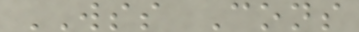WSS Cons
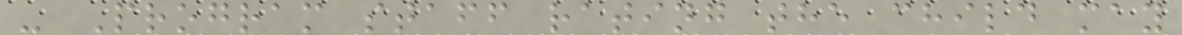- Program staff rating the child may
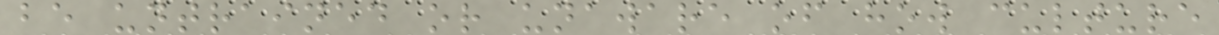be untrained or unaware of how culture
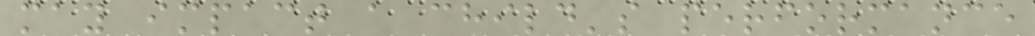may impact a child's performance
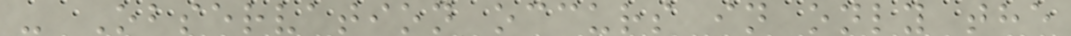- Observation occurs in only the
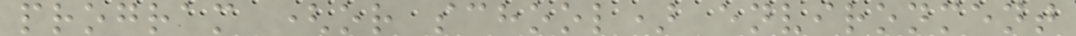program (or school) environment
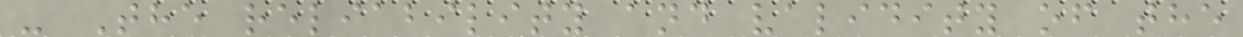- The reliability and validity of the
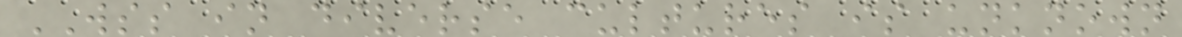WSS in diverse cultures is unknown
